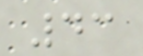43
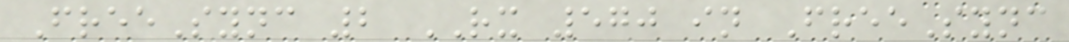FreeSync 2 RX 570 in FreeSync
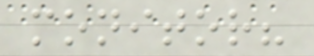monitor?
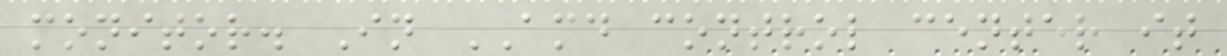monitor. In AMD control center it
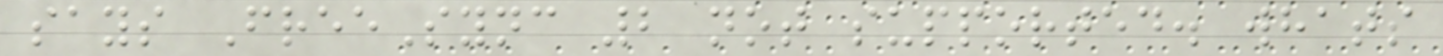says FreeSync 2 not supported. whats
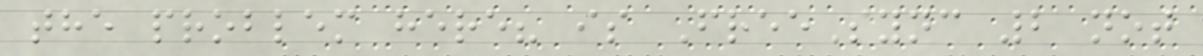the problem here? is FreeSync 2 not
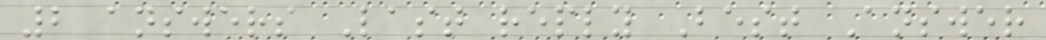2 answers Last reply Best Answer
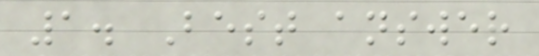1. Best answer
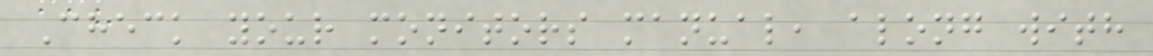Check your monitors manual, along with
